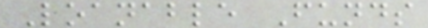Loanable Funds
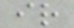ir
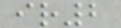ir2
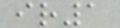ir1
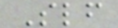Slf
